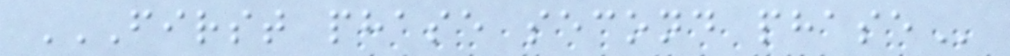FIRST PHASE SECOND PHASE
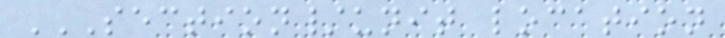SECTION/UNIT LOCATION
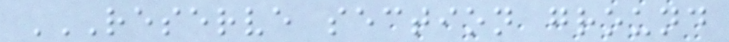RESERVE SECTION GROUND
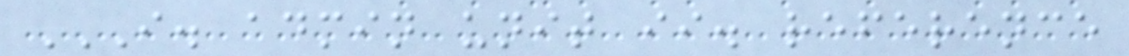I. ADMIN UNIT II. REFERENCE
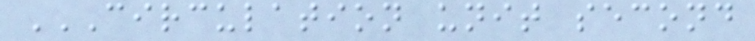CIRCULATION UNIT SECOND
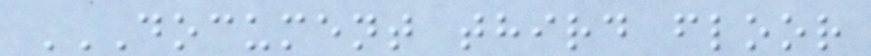DOCUMENT THIRD FLOOR
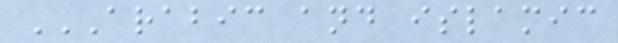ARABIC AND ISLAMIC
